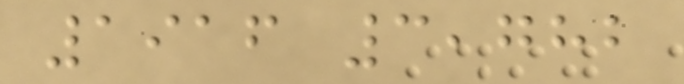1916 3,782
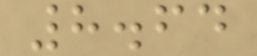8.64
